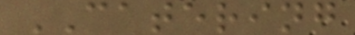CATERING
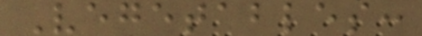Vegetables:
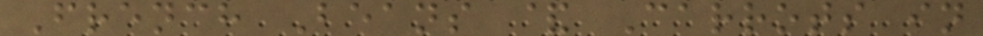French Beans & Carrots in
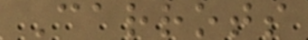Carrots
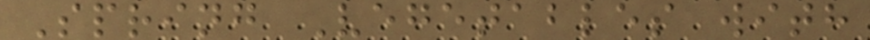Spring Vegetables with
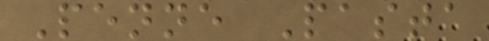Penne Pasta
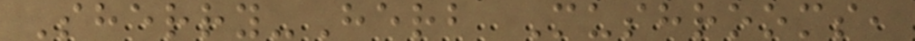Sherry-Herb Mushrooms,
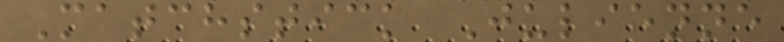Matchstick Julienne
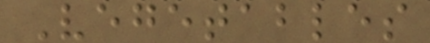Vegetables
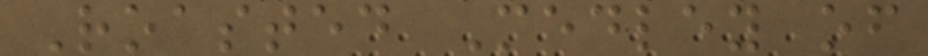Roasted Medley of
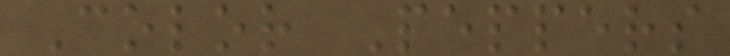Color Peppers
